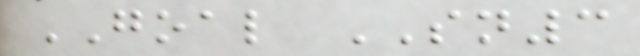GOAL SN3
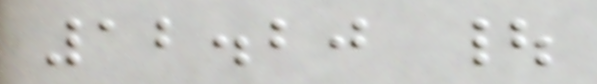12.20 |
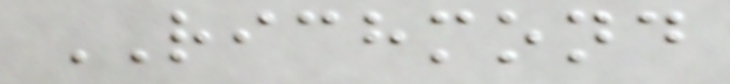RICHMOND
